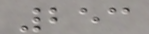253
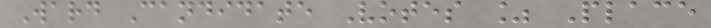Ward Candidate Votes % Place
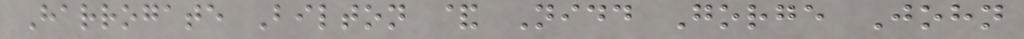Harrogate Bilton & Nidd Gorge John
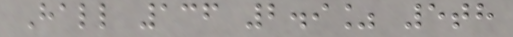Hall 136 2.9% 5th
